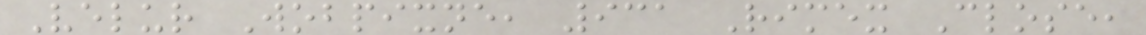Velur Wobpixne, 931 Rimex Close,
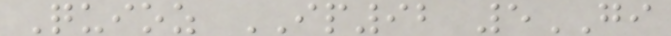Quioz IP92 5GI
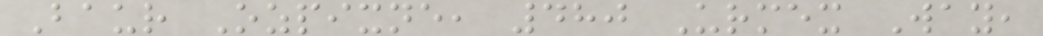Baur Ozpixne, 480 Urmex Way,
